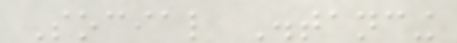Social Distancing
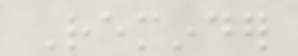Reminder
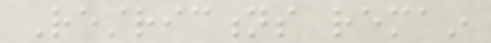Restrictions remain
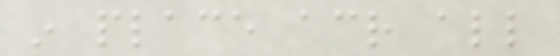in place across all
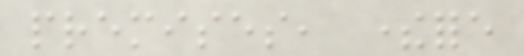premises, therefore
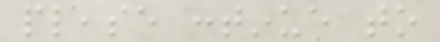please continue to
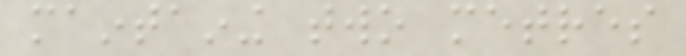maintaining two metres
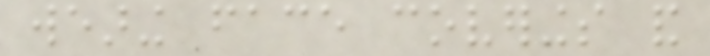wearing face coverings and
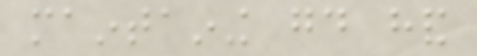maintaining good hand
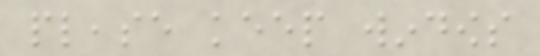please keep windows
